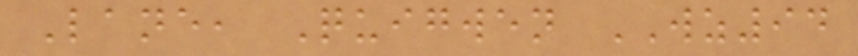Lane, Quigwen WZ94
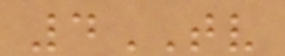4TV
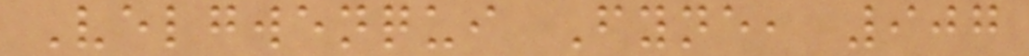Velgwenqui Fyne, 907
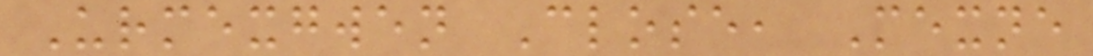Urmexgwen Close, Mexne
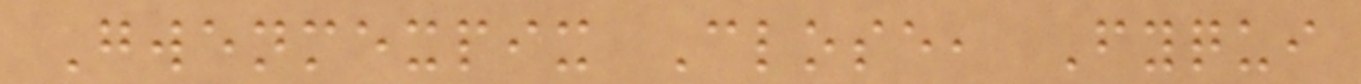Gwenmexpix Close, Fyqui
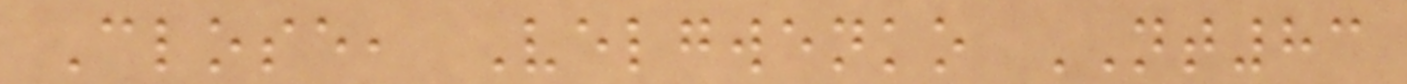Close, Velgwenko NT83
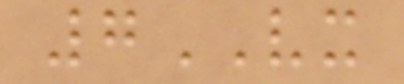7VX
